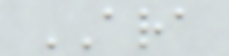ARA
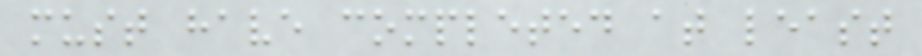must have completed at least
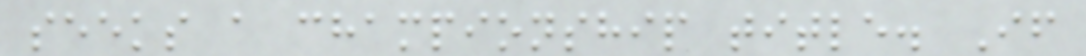seeks a championship title. If
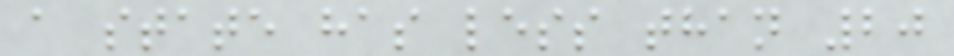a state has less than 20
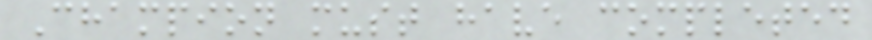Champion must have completed
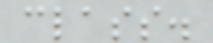class.
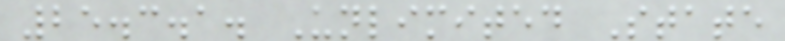25.3.1. Unlimited State
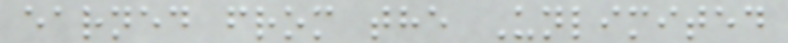earned from the Unlimited
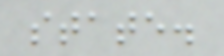state.
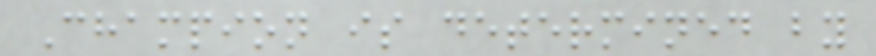Champion is determined by
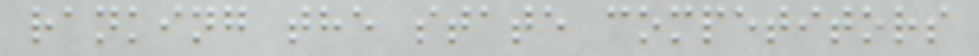ranking the state competitors
